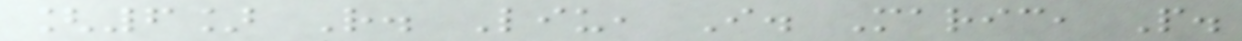[6] R. Liu, I. Maric, P.
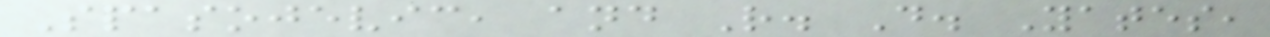Spasojevic, and R. D. Yates,
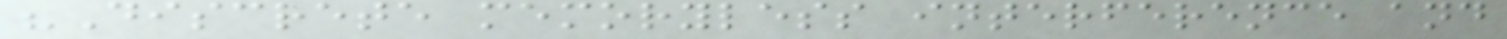"Discrete memoryless interference and
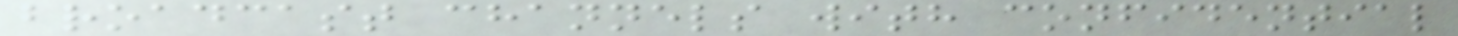broadcast channels with confidential
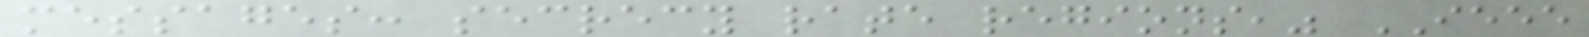messages: secrecy rate regions," IEEE
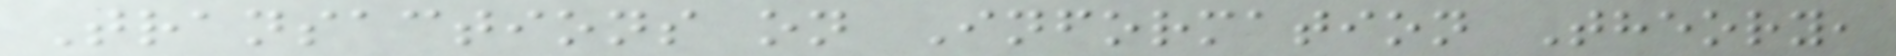Transactions on Information Theory,
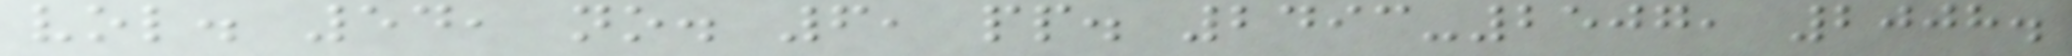vol. 54, no. 6, pp. 2493-2507, 2008.
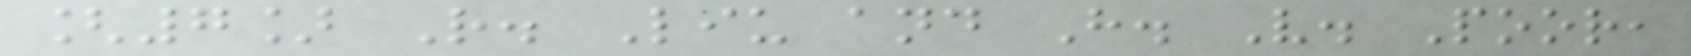[7] R. Liu and H. V. Poor,
